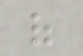of
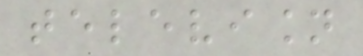television
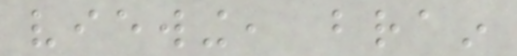viewing, brain
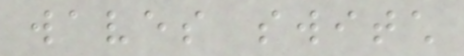waves switch
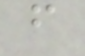from
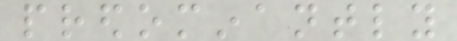predominantly
